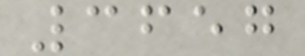3657
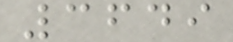3649
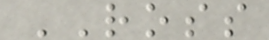ROSS
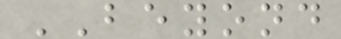BEYOND
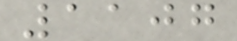1107
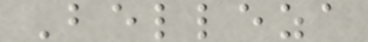Belleza
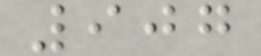907
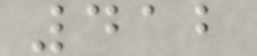412
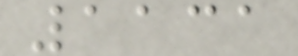1131
